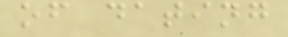of dating
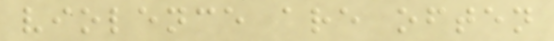violence are often
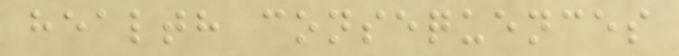health consequences
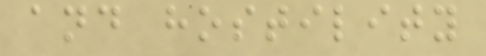and hostility
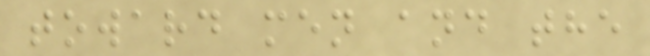toward men and the
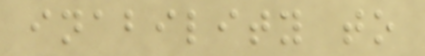inability to
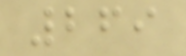269
